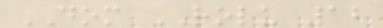DOM ROLU 12
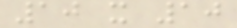10 x 10
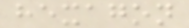hexagon
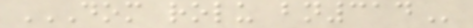DOM ROLU BN314
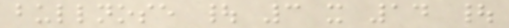bullnose | 3 x 14 |
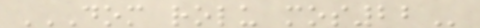DOM ROLU MOS22
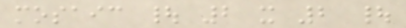mosaic | 2 x 2 |
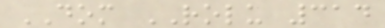DOM ROLU 314
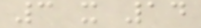3 x 14
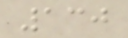130
